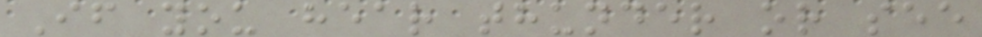If you hear thunder or see
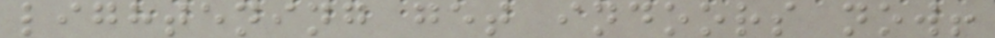lightening get indoors now!
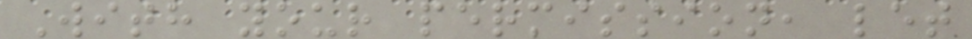With your permission, let
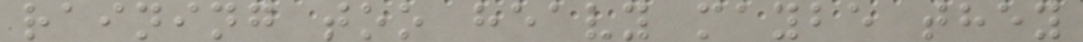raining too heavy maybe they
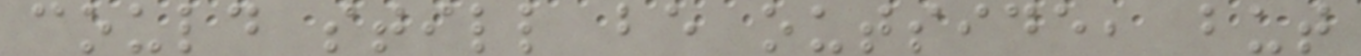could still be outside, but
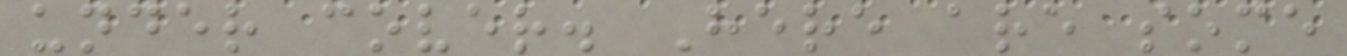under cover. Here are some
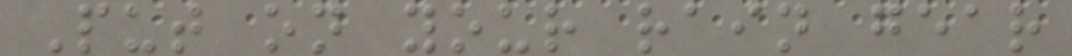Put on your rain gear
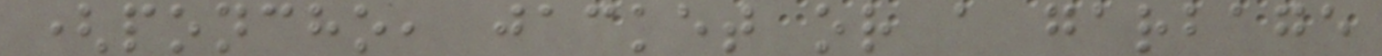(poncho, jacket or a garbage
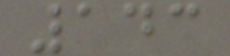143
